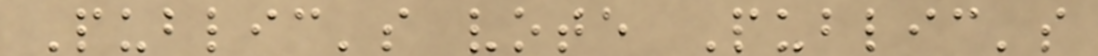Public's vote Public's
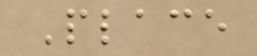Place
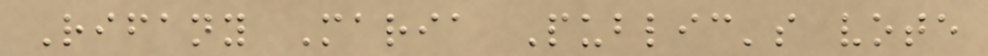Rifany Maria Public's vote
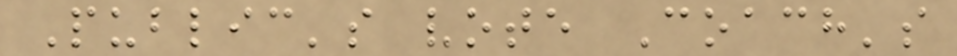Public's vote Coach's
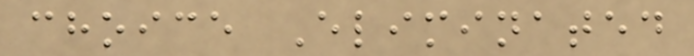choice Eliminated
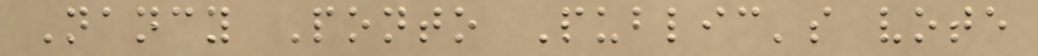Nancy Ponto Public's vote
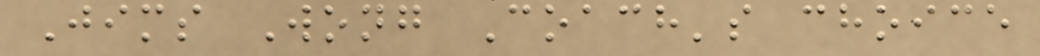Jims Wong Coach's choice
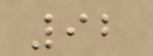92
